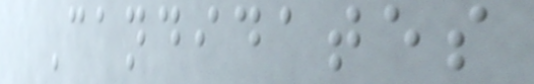Candidates
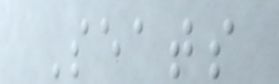Seats
